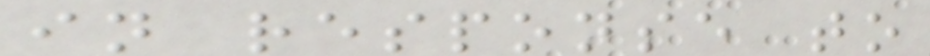in response to
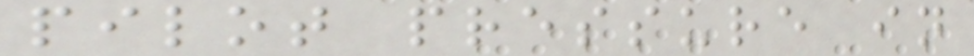pilot pressure in
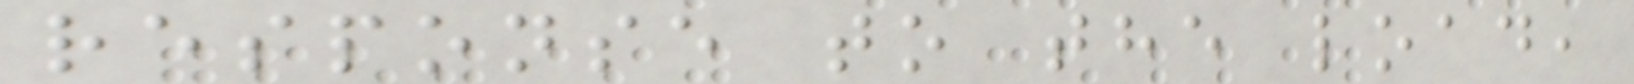response to the load,
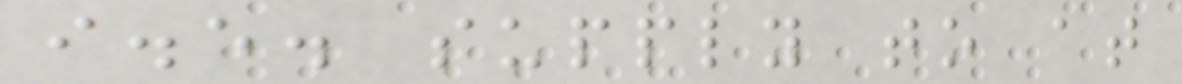i.e. supply to at
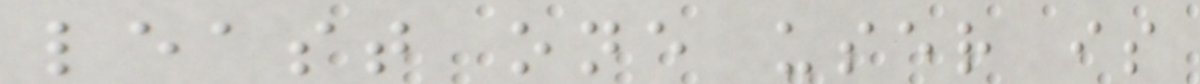least one user is
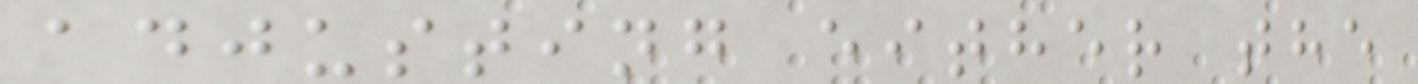adjusting either the
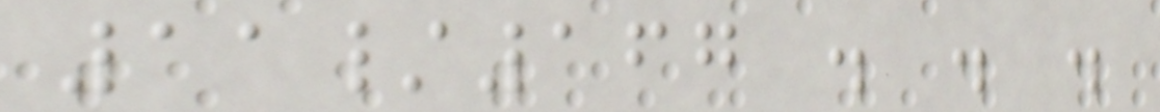11/167 . . .
